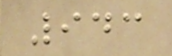943
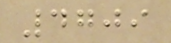4709
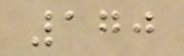170
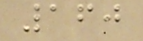160
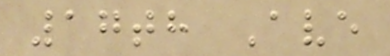17th Ave
